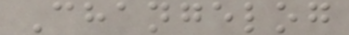Changelog
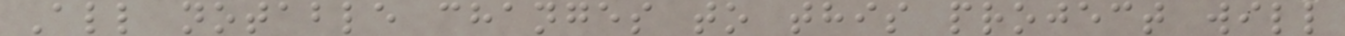All notable changes to this project will
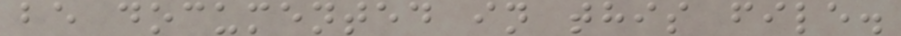be documented in this file.
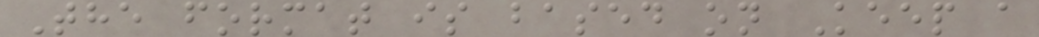The format is based on Keep a
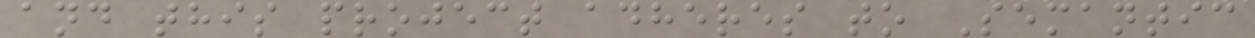and this project adheres to Semantic
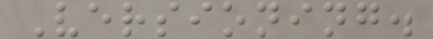Versioning.
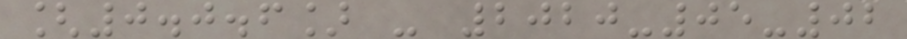[0.0.6] - 2020-05-02
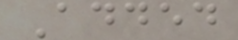Added
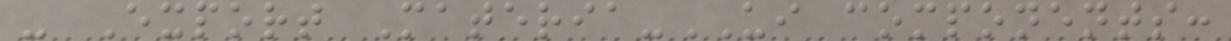- Export Materia-UI components:
